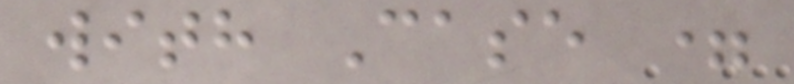with Case =
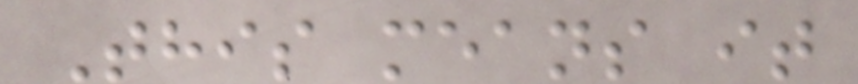This means it
